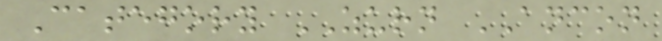Category ZURN ANCON
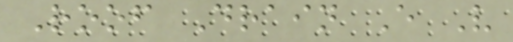Roof Drain E V
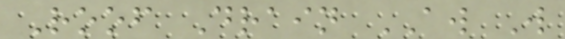Roof Drain AW W
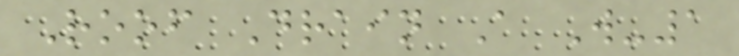Roof Drain A W-1
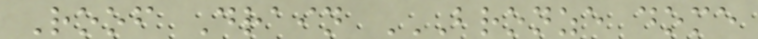Roof Drain BRONZE DOME
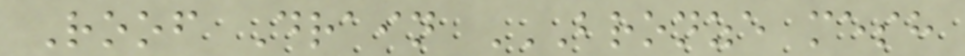Roof Drain BRONZE MESH
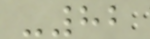-82
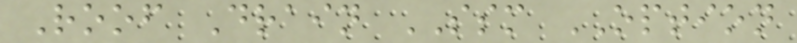Roof Drain SSM OPTION
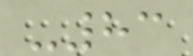-83
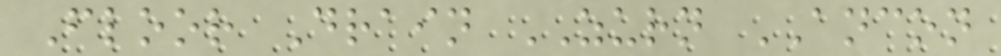Floor Drain ZURN ANCON
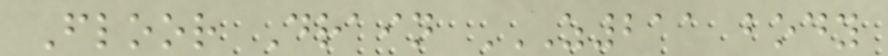Floor Drain Z211 BODY
